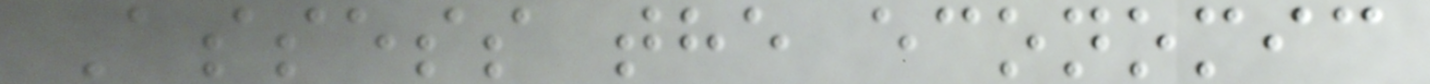Assess the economic
